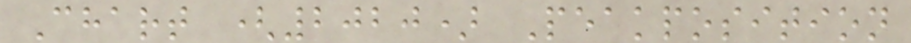Chart (2020) Peakposition
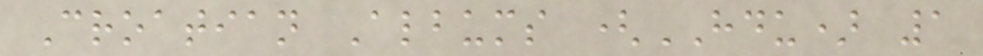Croatian Albums (HDU) 1
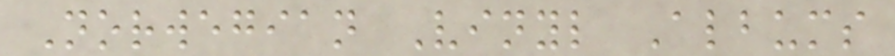Norwegian Vinyl Albums
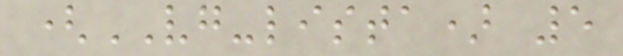(VG-lista) 5
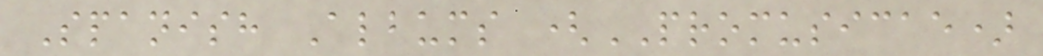Spanish Albums (PROMUSICAE)
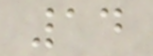14
